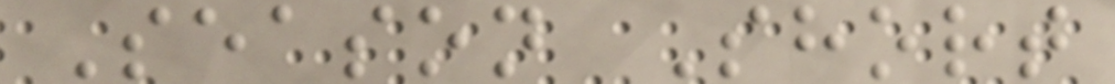Season Short
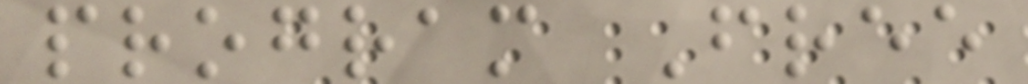program Free
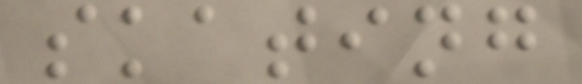skating
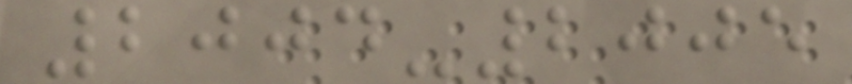2004-2005
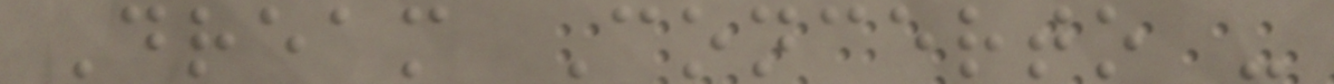Dream Concerto -
